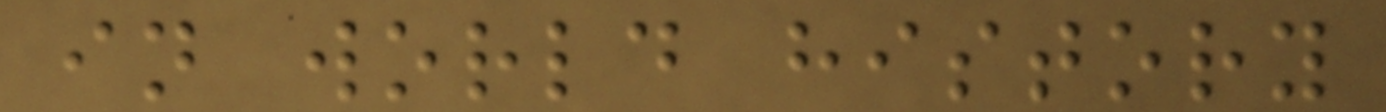in world history
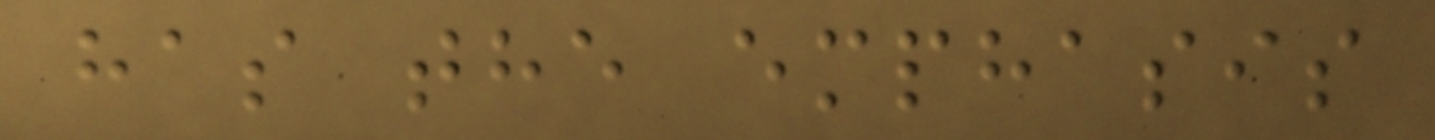has the emphasis
